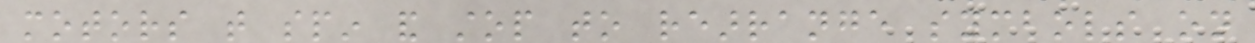motors that spin and stop to rearrange symbols on
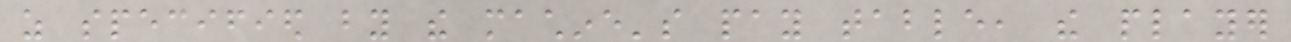as specified by the machine's pay table, the player
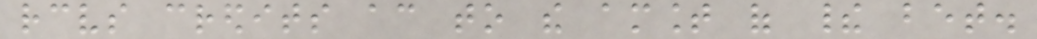receives credits according to the amount of their bet.
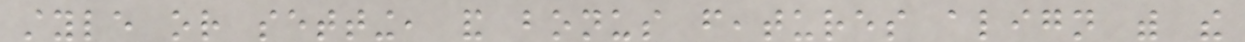style or setting, and bonus features align with the
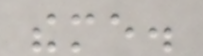theme.
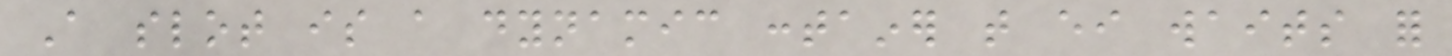A slot is a dynamic container that either waits for
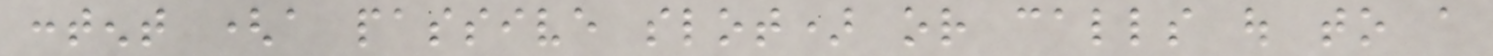content (a passive slot) or calls out to a
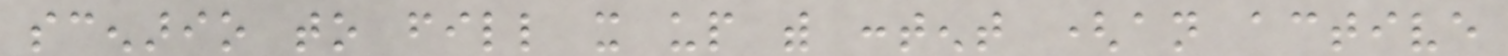scenario to fill it up with content (an active
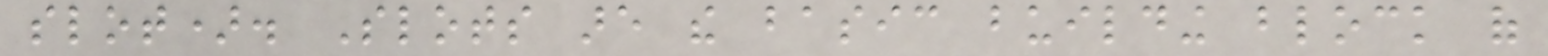slot). Slots are the basic building block of
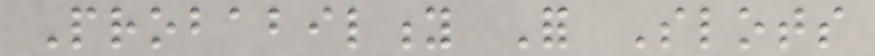Probability For Slots
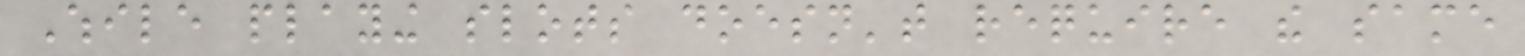While playing slots doesn't require the same
